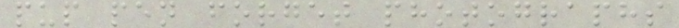pup pen forget photographs
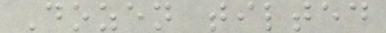Dozen tilted
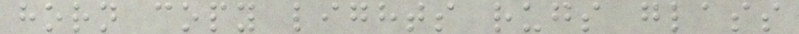horn copy lights rugs glass
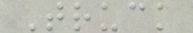Truck
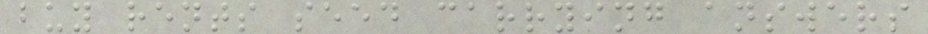buy rents seed carrying answers
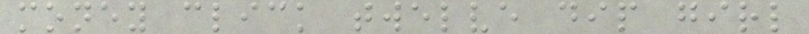money click twelve dip girl
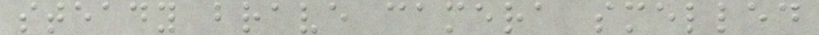steady brave camera smelled
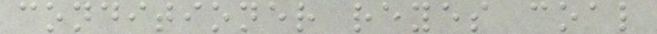conditioner reyes coal
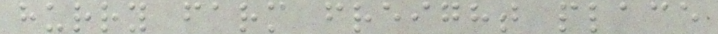hurry farm freight place
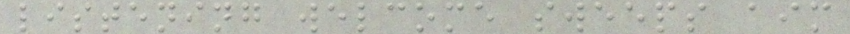listening welcome sweeps aim
